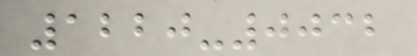1220-0032
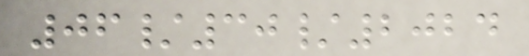06/30/2024
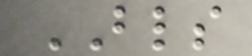BLS
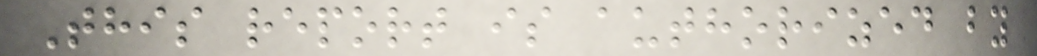This report is authorized by
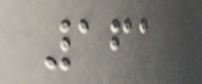161
